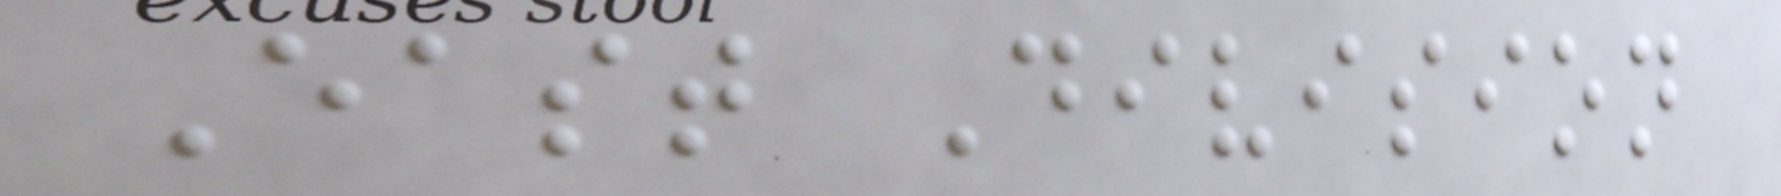East Division
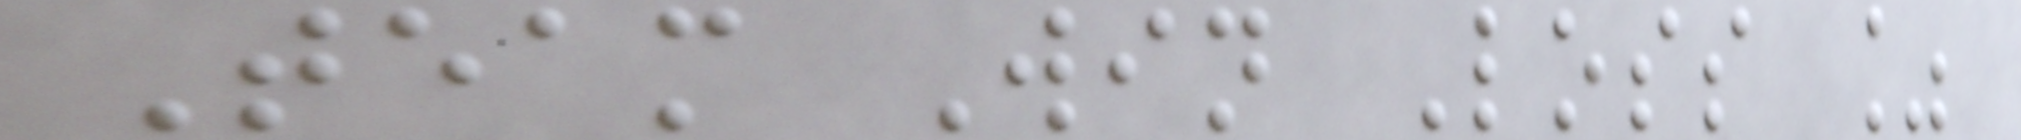Team Win Loss %
